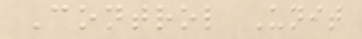Control Unit
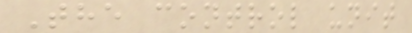The control unit
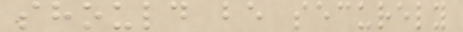should be securely
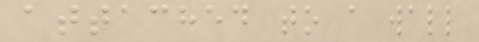attached to a wall
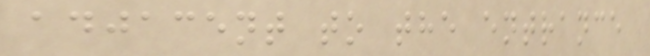adjacent to the entrance
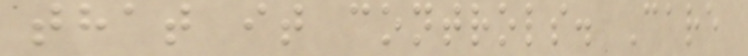that it controls. Care
